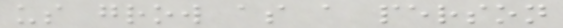us grow as a person
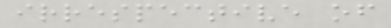irrespective of
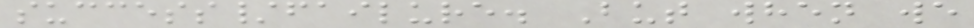success/failure. But when we
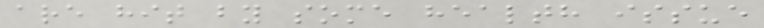are hit by some health issue
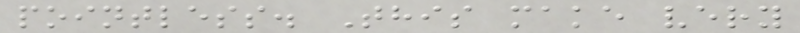pointless. This make very
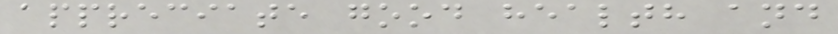appreciate good health and
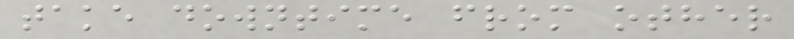take downtime from other
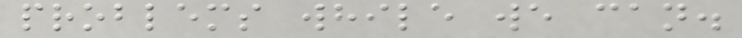problems while we can.
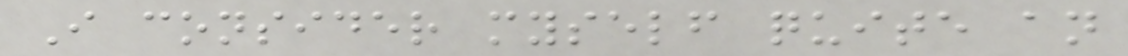I consider myself quite an
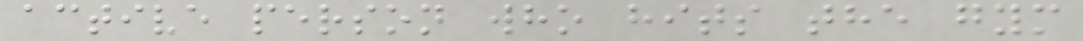active person who hits the gym
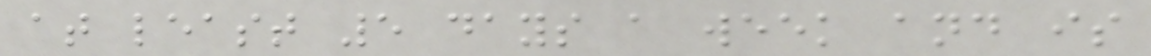at least 5 days a week and is
